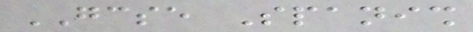GCSE Spanish
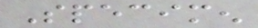Specimen
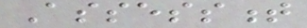Assessment
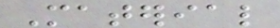Material
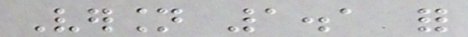Version 1.1 for
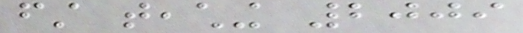first teaching 2009
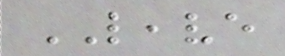LEAVE
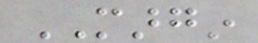MARGIN
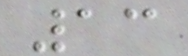13
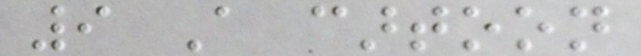9 A cartoon
